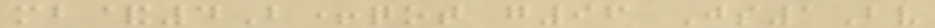mb&4B+qot g96 Js1Bv
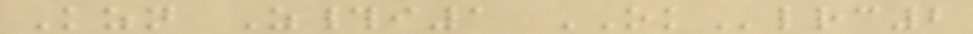Kzn Z#i1 OKlrc2
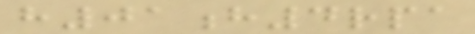h01h4rpa
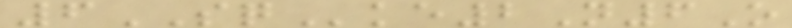6SQke2N6O
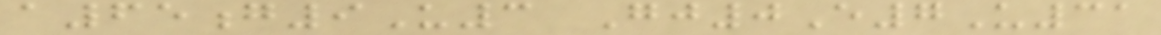a65g9U3 Gj0E7U31
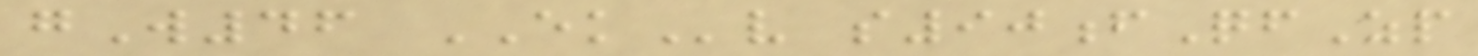gW46 EKv s90fQfZp
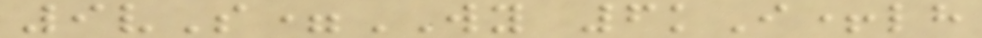9vS=WY 6kI+lh
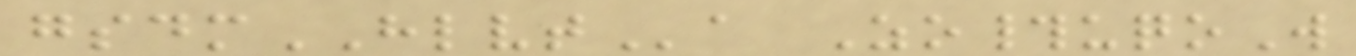gsdmHLVTa Zo#uqoW
